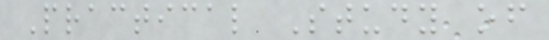Practical Study of
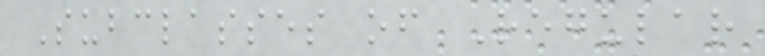Subclasses of Regular
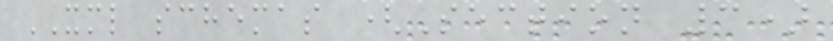XML schemas (Section 3)
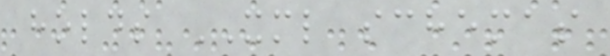holds XML schemas
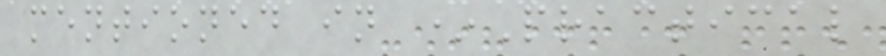mentioned in *Practical
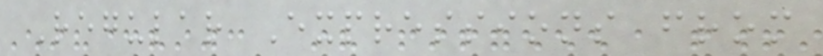Regular Expressions from
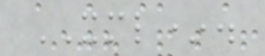XML*.
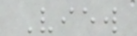View
